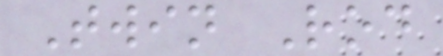Twin Rod
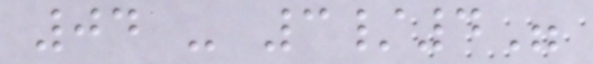04 - 3/4"
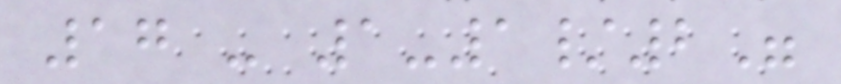17 - 1-1/2"
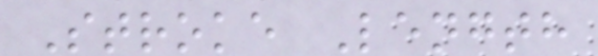Stroke Length
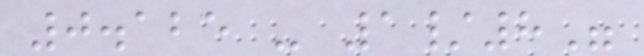0.125 - 1/8"
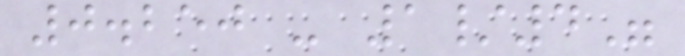0.250 - 1/4"
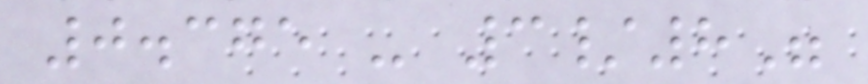0.375 - 3/8"
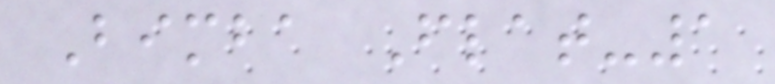Bimba Flat-1
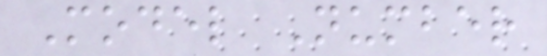Model Number
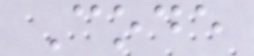Code
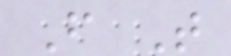F T
